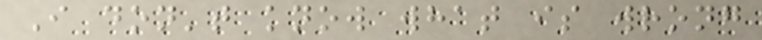I don't know what is wrong
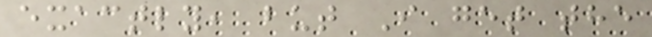exactly, but I get the
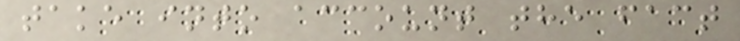take into account the fact
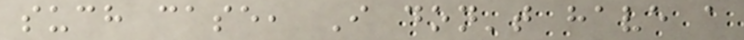such case, I don't have a
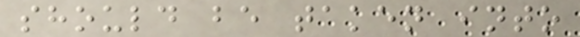should be taken into
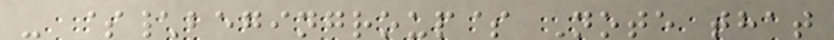- $\begingroup$ Note that
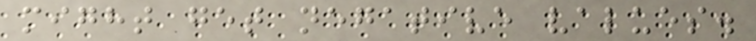might get negative values.
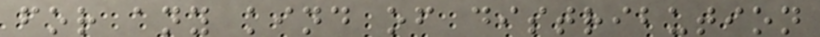for any kind of distribution
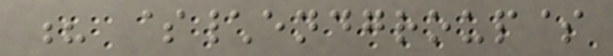? $\endgroup$
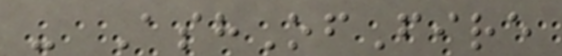- AshOfFire
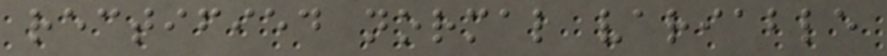rectified normal variable
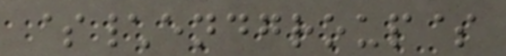$\endgroup$
